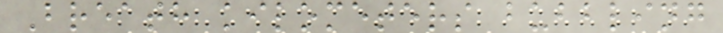Breath kilometers bubbling
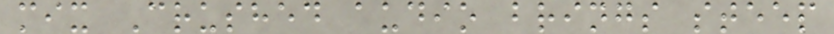mix Crushed audio brings steep
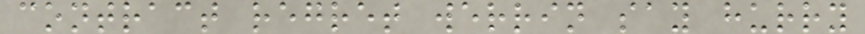contract regret werrin say hurry
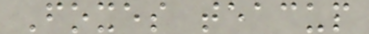Foxes teacup
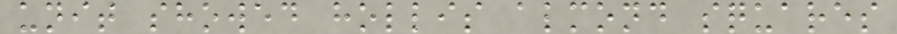unit showed hollis almond squares
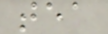tea
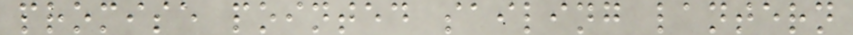promise pointed sailing lantern
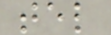tel
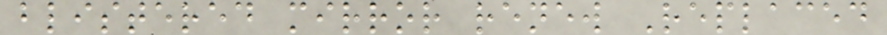blistered mirror renew Replaced
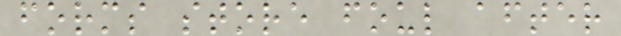forms store foul after
